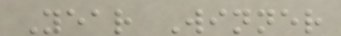Year Winner
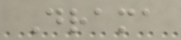Drama
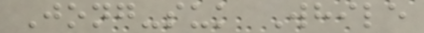Jong-suk While
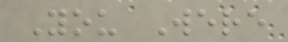You Were
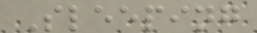Sleeping
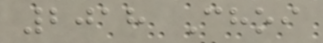2018 Choi
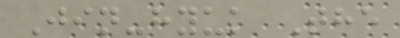Jin-hyuk The
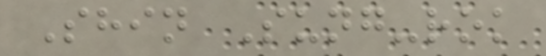Shin Sung-rok
